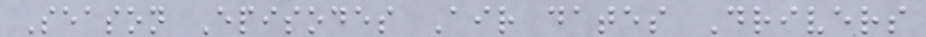Season Episodes Air dates Drivers
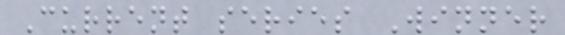Current series Winner
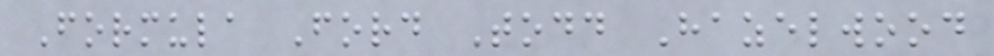Formula Ford Todd Hazelwood
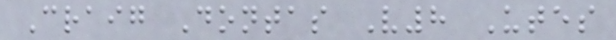Craig Dontas V8 Utes
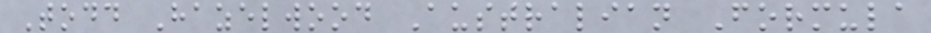Todd Hazelwood Australian Formula
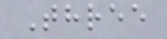Three
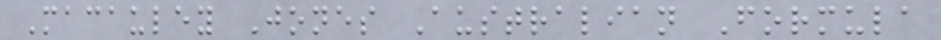Macauley Jones Australian Formula
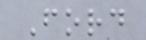Ford
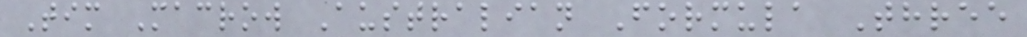Tim Macrow Australian Formula Three
